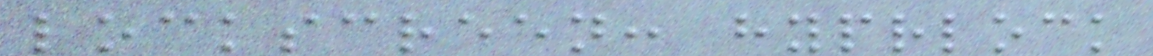lockscreen: hyprlock
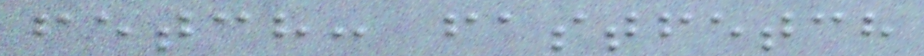fetch: fastfetch
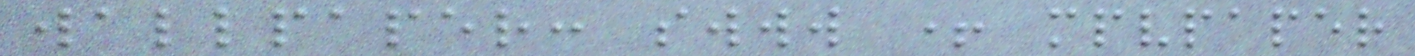wallpaper: swww + mpvpaper
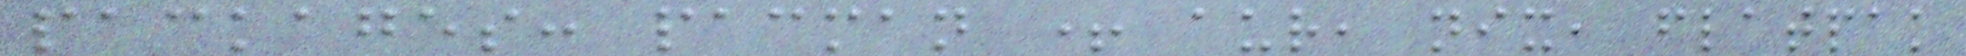packages: pacman + aur, nix, flatpak
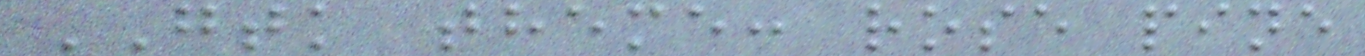GTK theme: rose pine
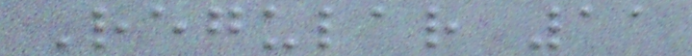Regular 11
